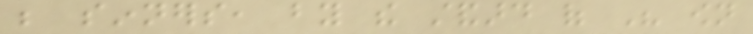be sinners, by the standard of His own
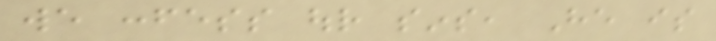we confess our sins, He is
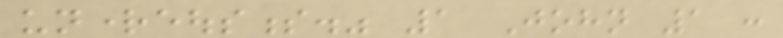unrighteousness." 1 John 1 :
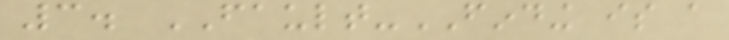3. FAULT-FINDING is a
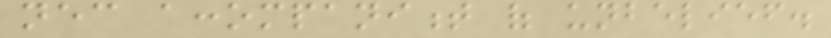necessary accompaniment of unbelief.
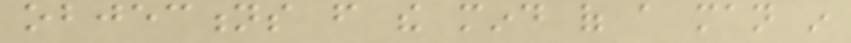objections from the mind of a man in
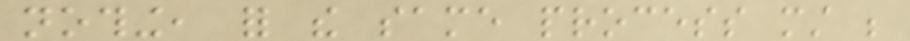nothing, for the same process must be
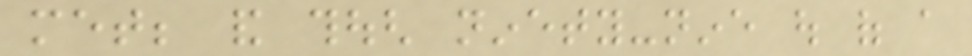met; and though ninety-nine out of a
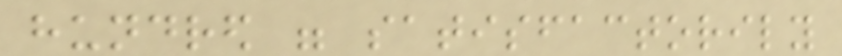hundred were satisfactorily
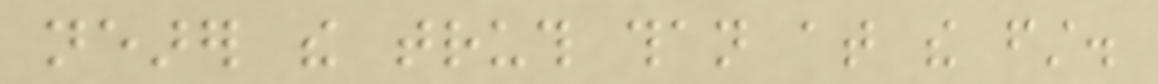nearer the truth than at the first.
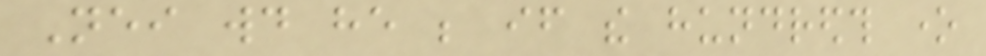Neither would he be if the hundredth one
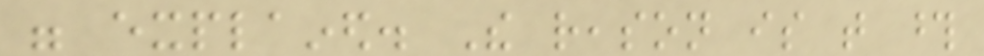were explained. The reason is that those
